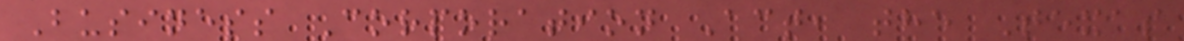Business Corporation Act, the Texas
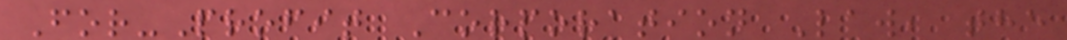For-Profit Corporation Law, the
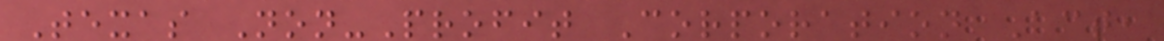Texas Non-Profit Corporation Act,
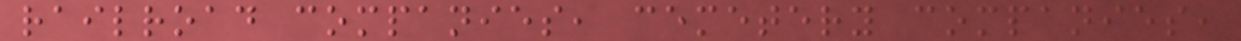railroad companies, cemetery companies,
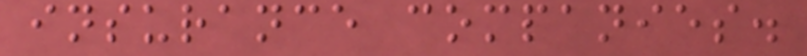insurance companies.
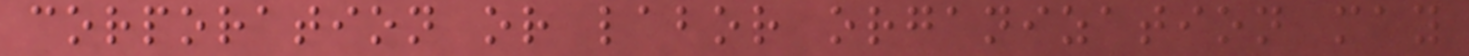corporation or labor organization may
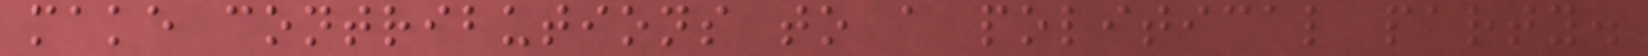make contributions to a political party.
